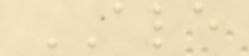ALE
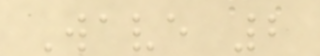Wave 2
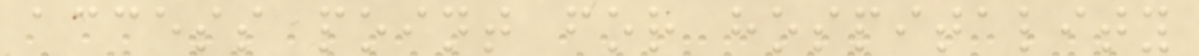access point for hospitality
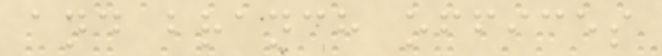and branch offices
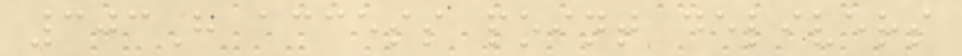303H access point delivers
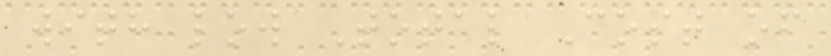with low Total Cost of
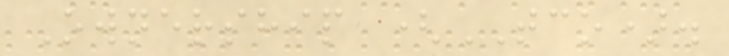Ownership (TCO).
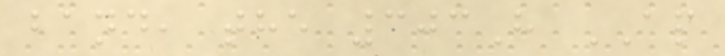band, the 303H AP
